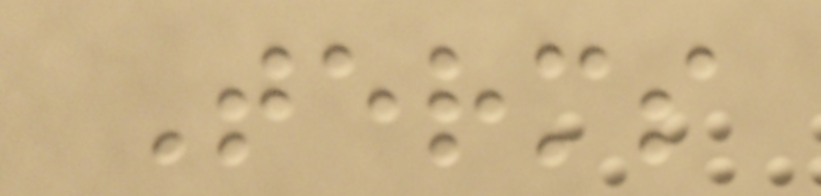Terms
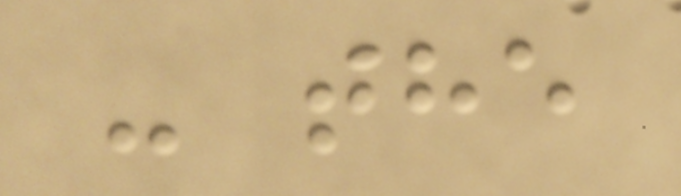- the
